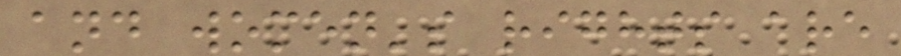and women's rights are
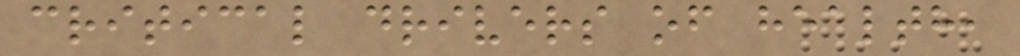critical drivers of health,
